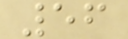56
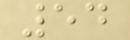54
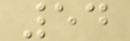54
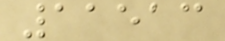11513
